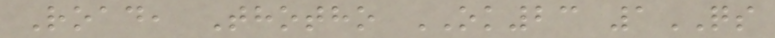Road, Thotho OK23 1QS
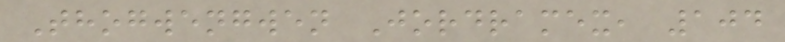Thogwengwen Jordramex, 104
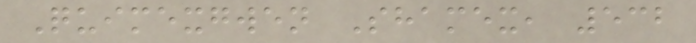Quimexgwen Shamex, 532
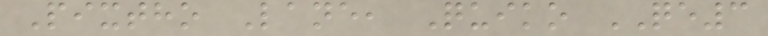Pixtho Lane, Quiko QE3
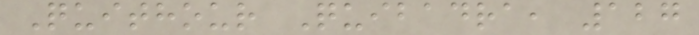Quithour Quibadra, 127
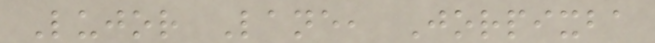Lujor Lane, Jorpixba
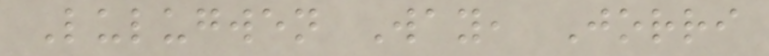Lulugwen Way, Jorri
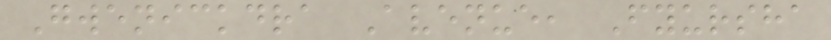Gwenickdra Avenue, Fyursha
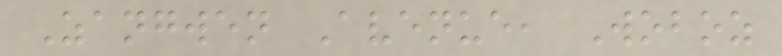Zangwen Avenue, Woboz
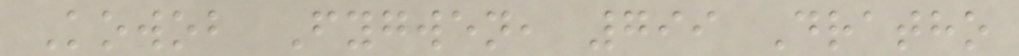Kowob Fygwen, 799 Dratho
